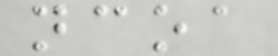ncoa
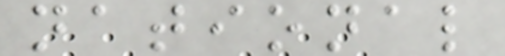national
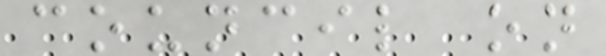council on
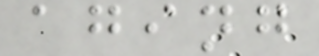aging
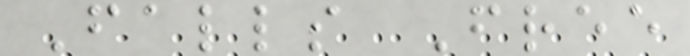Falls Free
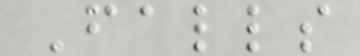Falls
